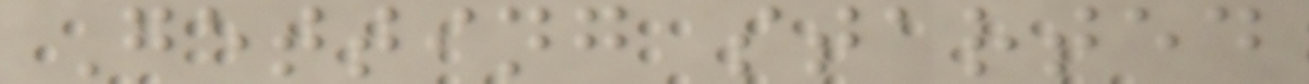Getting started
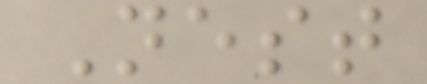Nest
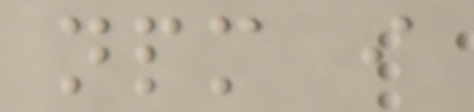npm i
